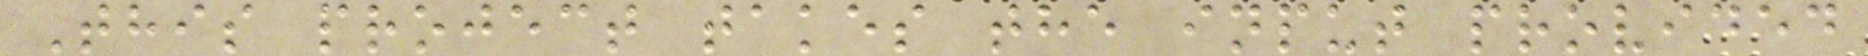This project takes the input provided
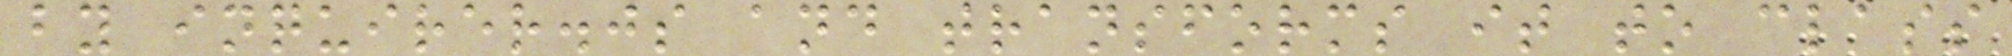by inquirer.js and transforms it to class
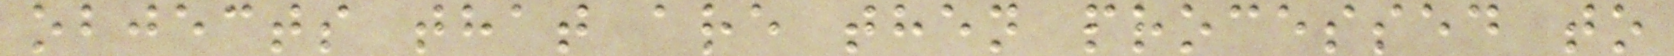objects that are then processed to
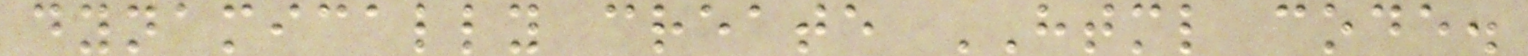dynamically create HTML code.
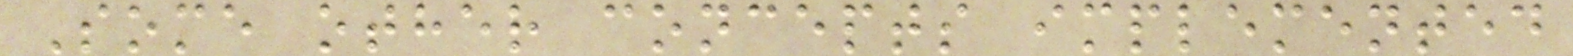Some other concepts implemented
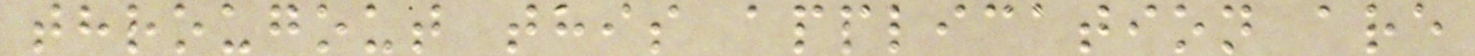througout this application are
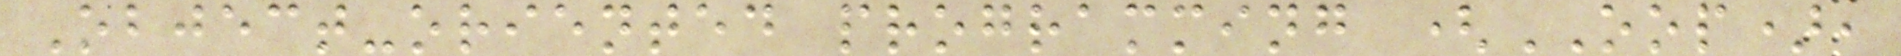Object-oriented programming (OOP),
